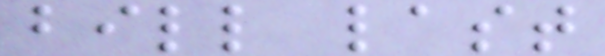bill last
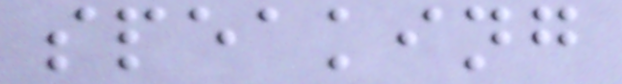speaking
